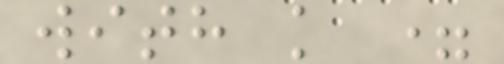with k =
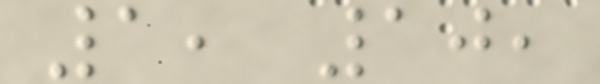1, 10,
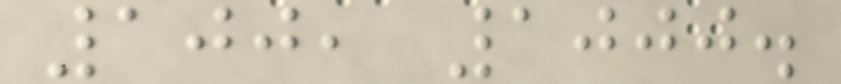100, 1000.
